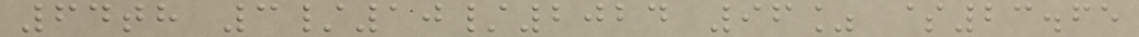64th 3/10/2024 96% $23.65
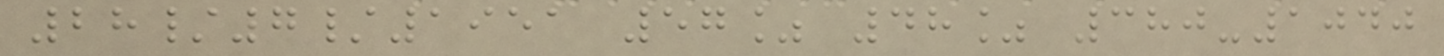28/7/1951 57% 48% 380-1040
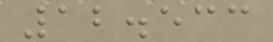12.533
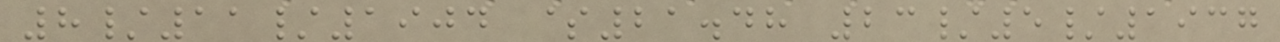8/11/1904 $21.48 23/5/1937
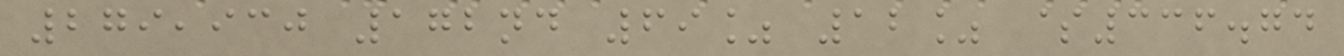279,930 172nd 69% 12% $336.74
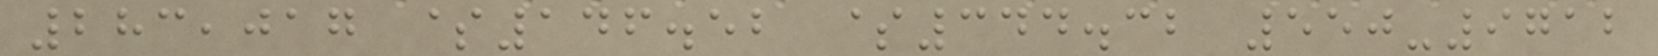283,017 $146.52 $344.32 550-9712
